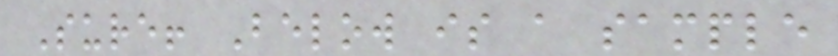Sure! Below is a sample
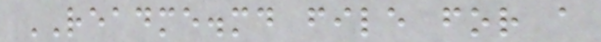README.md file for a
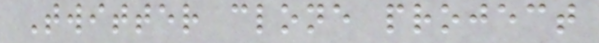Twitter clone project
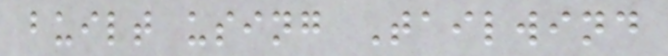built using Tailwind
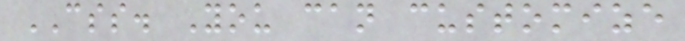CSS. You can customize
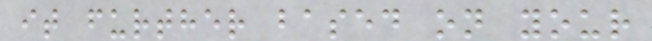it further based on your
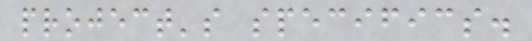project's specifics.
